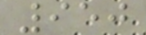950
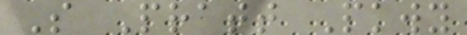S Pratt Pkwy
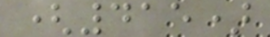(415)
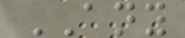ANY
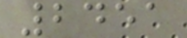2451
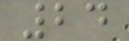24
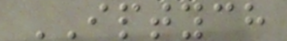IPTYCH
